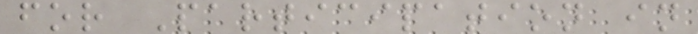for Participation in
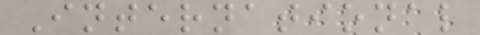International
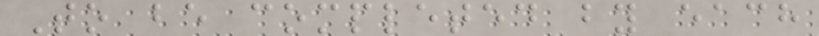To be completed by each
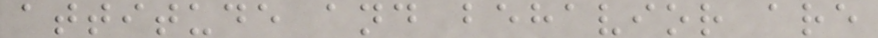attitude and behavior are
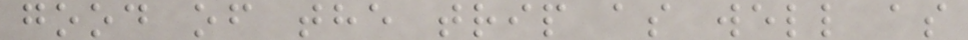good of the trip as well as
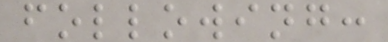following:
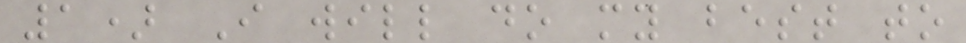1) I will do my best to
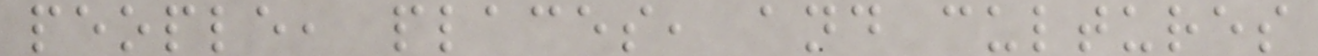people, places, and cultures
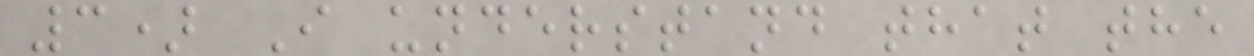3) I understand that the
